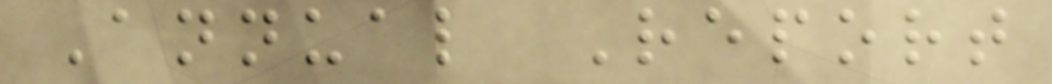Annual Report
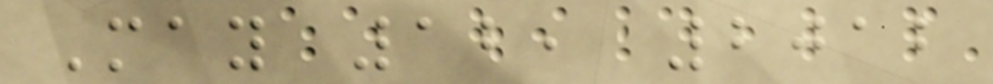May 12, 2012
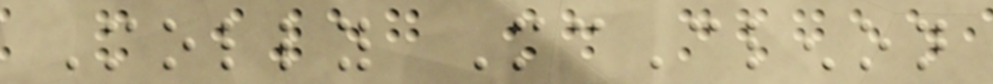Molly McClenon
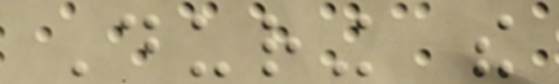During the
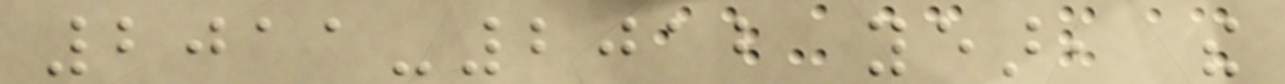2011-2012 year, the
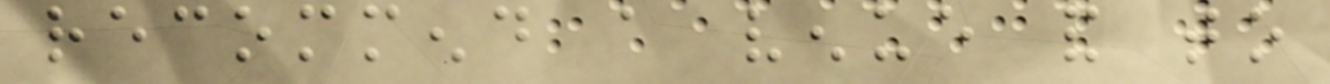recommend a venue and to
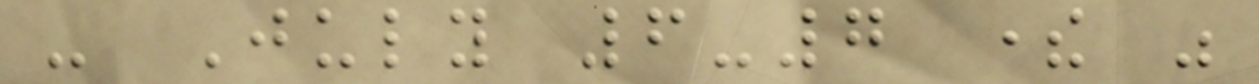- July 6-7 there was
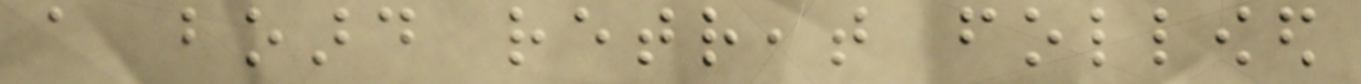a board retreat followed
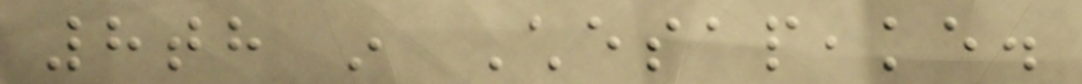8th in Chesapeake.
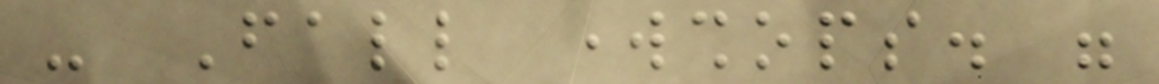- Fall workshops. were
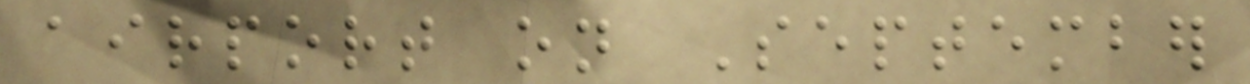airport on September
